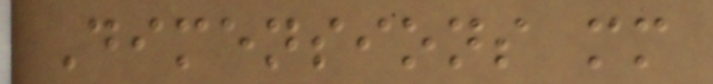Dimensions mm
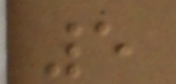5
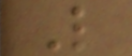L
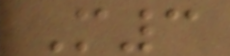M3
